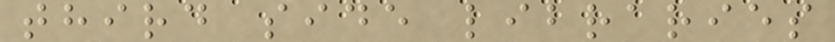third side libraries
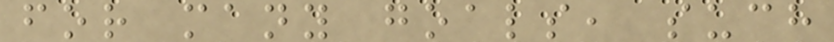for many goals, such
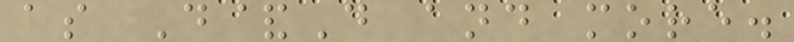as D&D and more.
